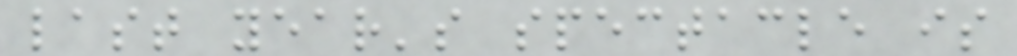last year's spectacle is
